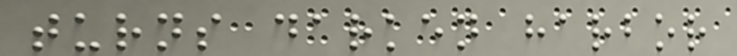turns darken harbor
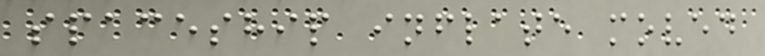spaceship inflate moved
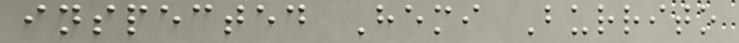inspected Hemi Burrito
